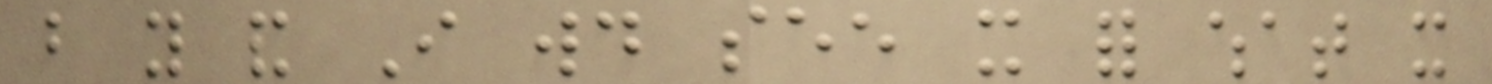but you and I would see it for what it
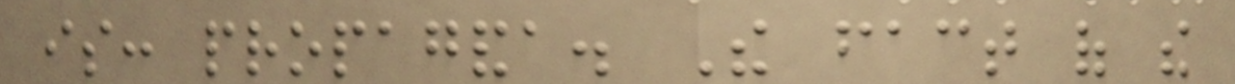is: propaganda. The fact of the
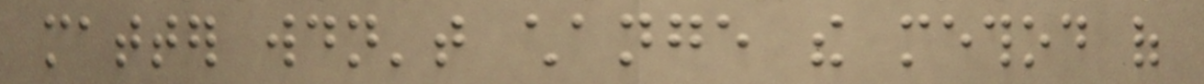matter wouldn't change the method of
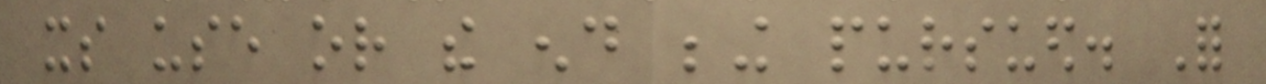its use or the end being pursued. For
